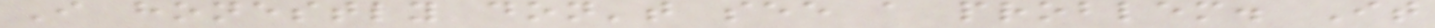I honestly don't see a problem. It
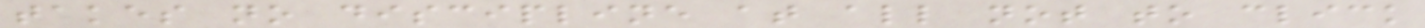takes no discipline at all not to click
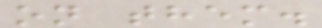on them.
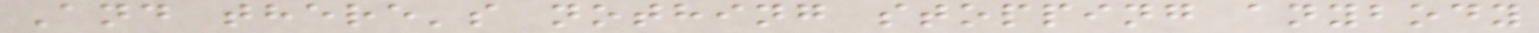And there's nothing stopping anybody
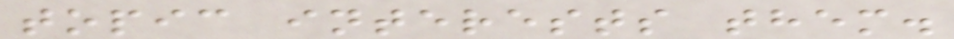topic interests them.
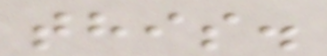this.
